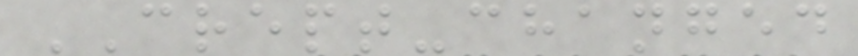CREPT-changed
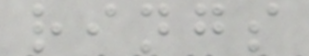rings
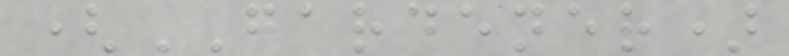(GARDENER)
